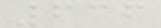636
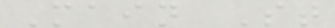Main St
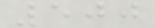500
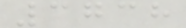3738
